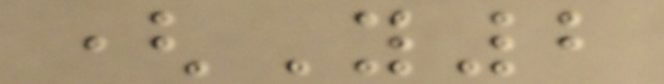(Y2
